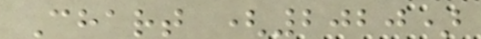Chart (2020)
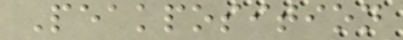Peakposition
